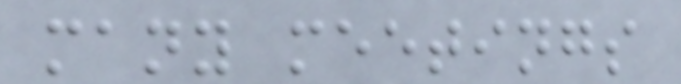many meetings
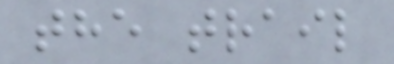the trail
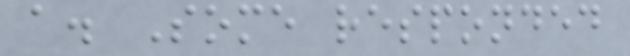a. Some responded
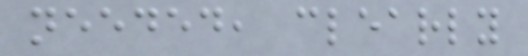needed, clearly
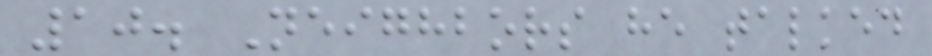10. Neighbors he talked
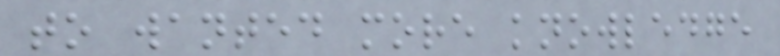to wanted more knowledge
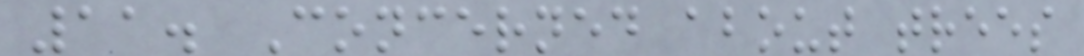11. Concerned about trees
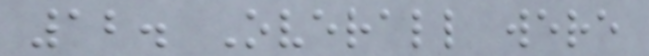12. Overall were
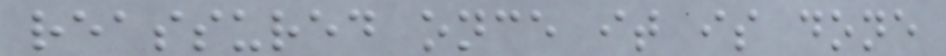reassured once it is done
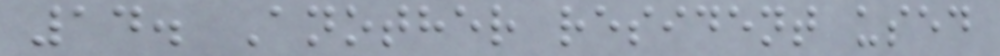14. Another resident used
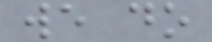we do
